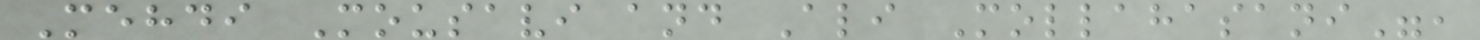Mehdi Mousavi and Ali Mollahasani",
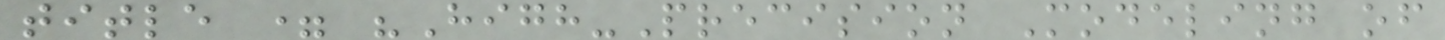title = "High-Precision Modeling of
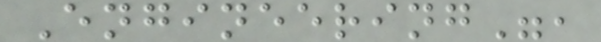Engineering",
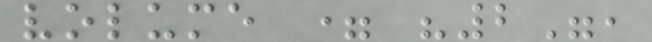volume = "2",
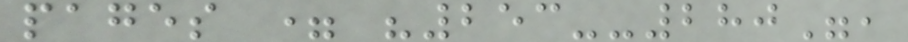pages = "253--280",
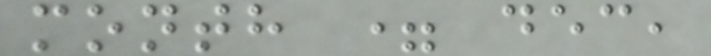month = dec,
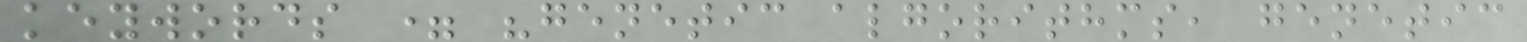keywords = "genetic algorithms, genetic
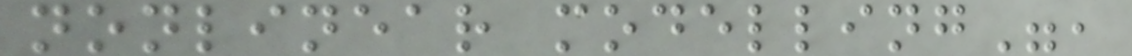nonlinear modelling",
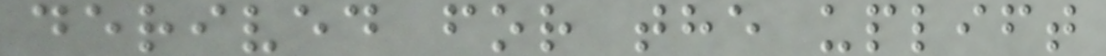derived for the uplift
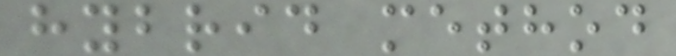hybrid method
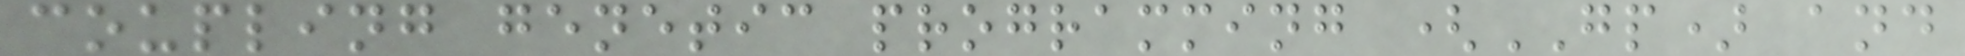coupling genetic programming (GP) and
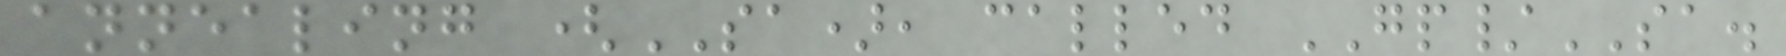annealing (SA), called GP/SA.
